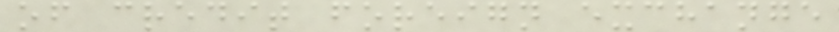of credit foreign exchange
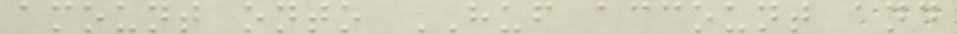amount onto HUF account and
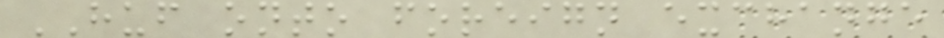HUF onto foreign exchange
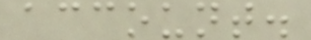account.
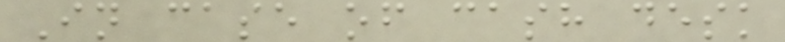In case of cash desk
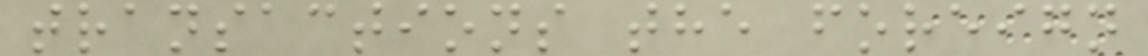transactions the foreign
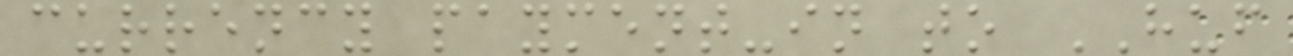currency payment-in to HUF
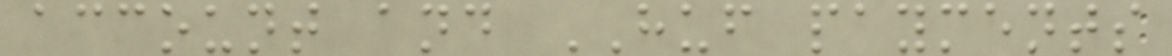account and HUF payments
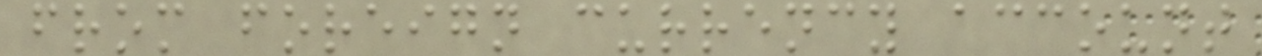from foreign currency account
